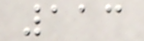113
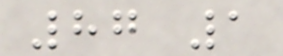87 1
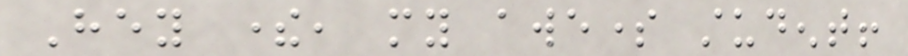Hey there, my awesome student!
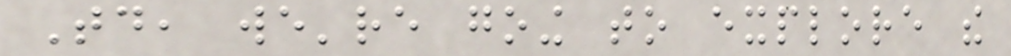Today, we're going to explore the
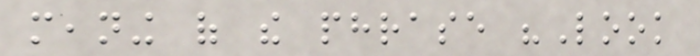meaning of the phrase "Look
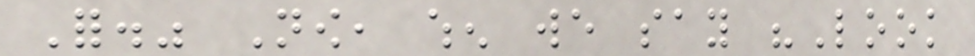For." Now, when we say "Look
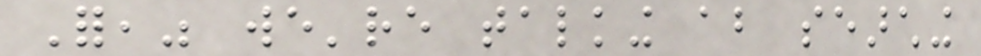For," we're talking about searching
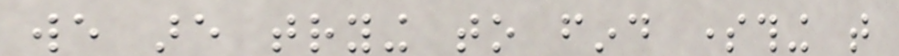we are trying to find something that
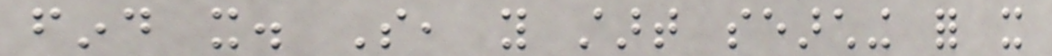find it. So, you start searching for it
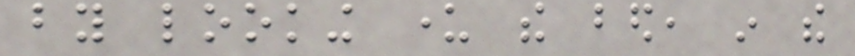by looking under the bed, in the
